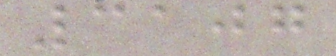3107
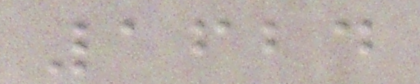1624
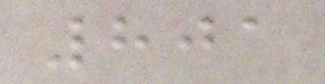801
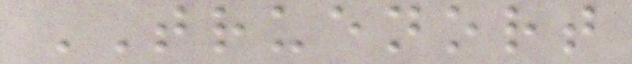TRUENORT
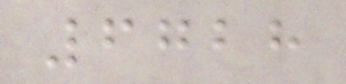6728
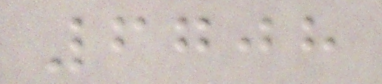6708
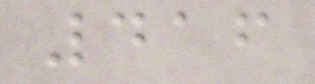416
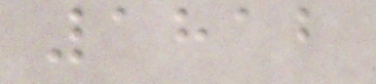1812
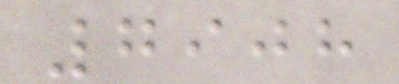7908
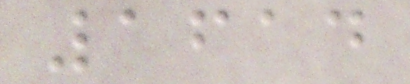1614
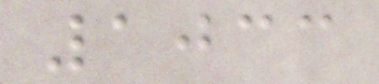1033
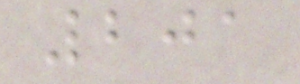201
